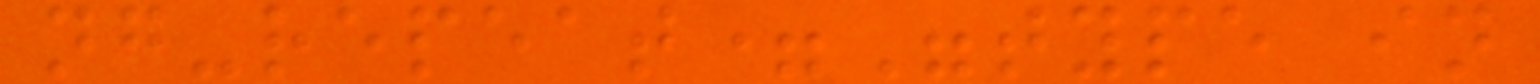ng-repeat="type in
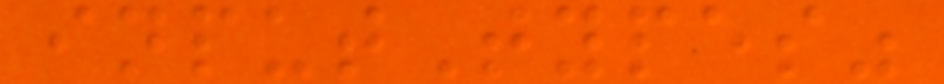inputTypes"
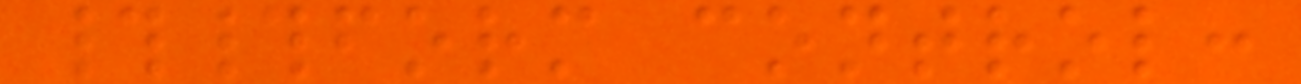##form control:
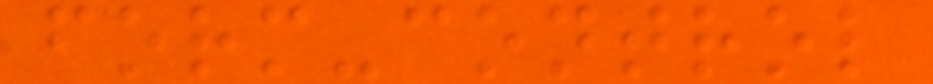form-control
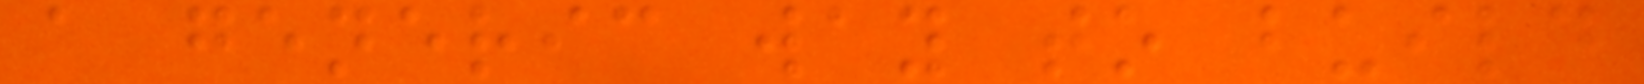a generic way to build
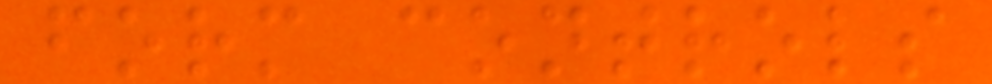form controls
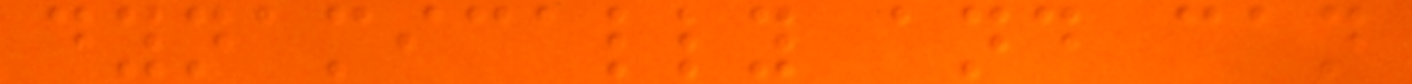dynamically and can
